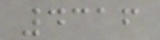4316
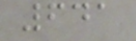641
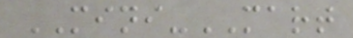MINI-MART
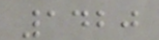1420
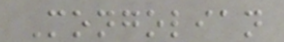Mongolian
